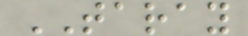TARAY
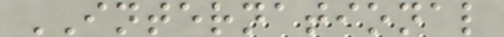INTERNATIONAL
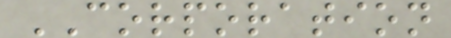CORPORATION
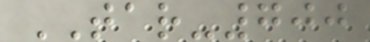TAR-700
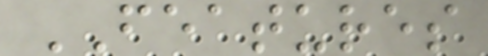FEATURES
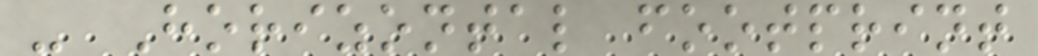- Horizontal footprint
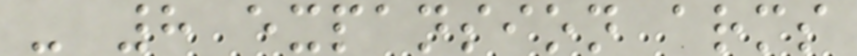- 8 expansion arms
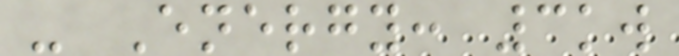- Energy: 3kw
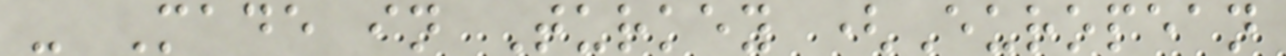- Made in Turkey (European
